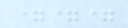===
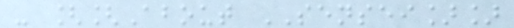- [[About SENSEI]]
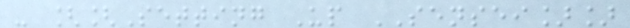- [[Setting Up SENSEI]]
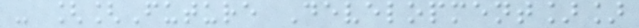- [[Future Development]]
